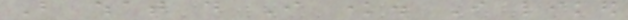But what do I know. I liked
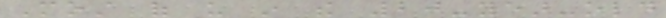Most of us in the 20-year-old
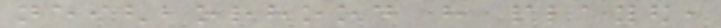neighborhood have played,
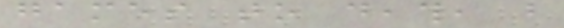games to death, but
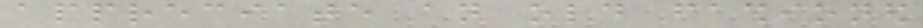appreciate an old fashioned
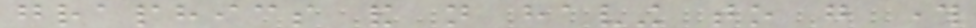graphics and not having to go through
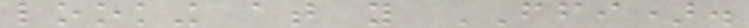looking at you FFI).
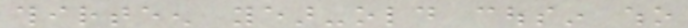thirteen year-old cousin who
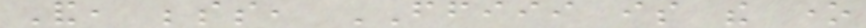And, besides, FFIII is the one
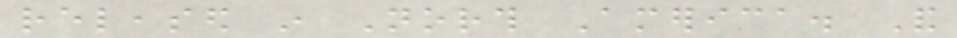released in North America. And
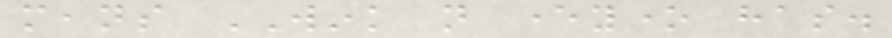means WINK not everyone has.
